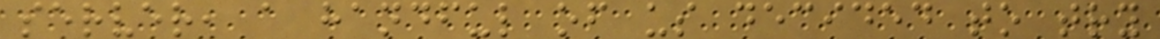server, a handful of us decided to try
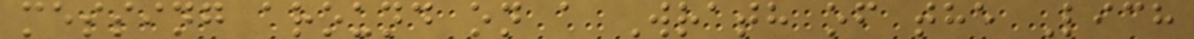messing around on a Wrath of the Lich
